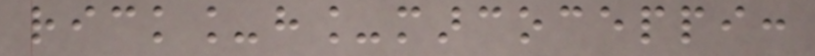rick_h_marcoceppi:
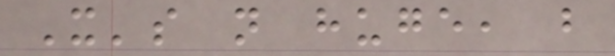It's not huge, but
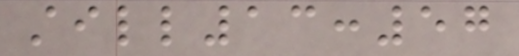still13:57
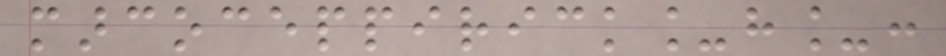marcoceppirick_h_:
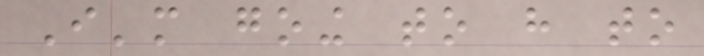I'm going to have to
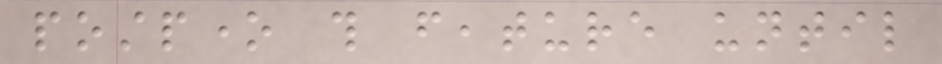postpone this feature until
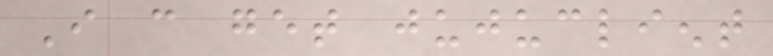I can get jujuclient
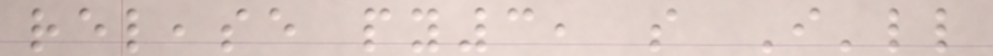release py3, so I'll
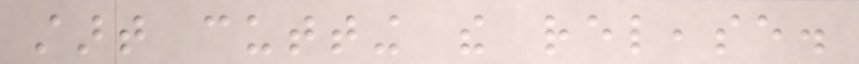start cutting the release.
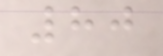80
